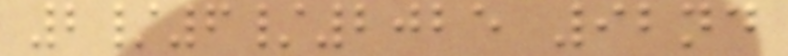2/6/2025 92nd
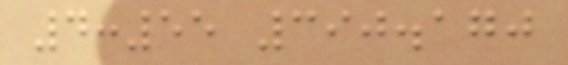4:55 390.170
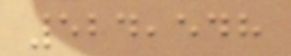524,548
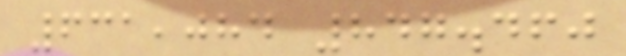631,084 847.460
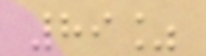89%
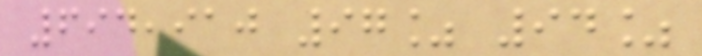694,910 97% 94%
